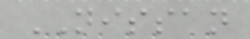NISSAN
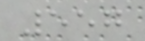557
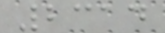2314
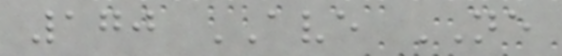170 AVE NE
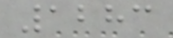1283
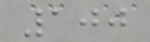100
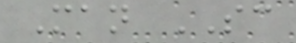Man SC
